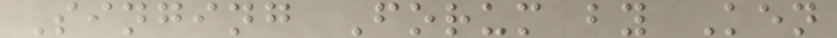Singing Forum by Ken
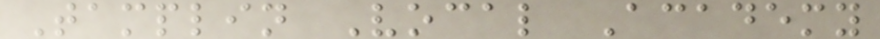Tamplin Vocal Academy
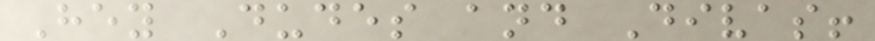Hey Dudes and Divas!
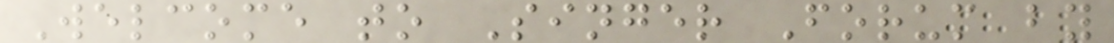Welcome to Singer Forum by
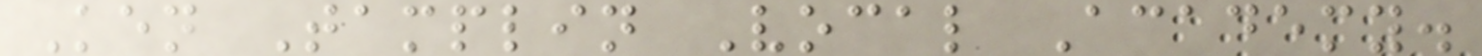Ken Tamplin Vocal Academy.
